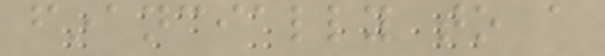financially to a
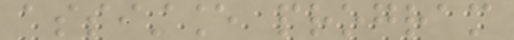assistance program
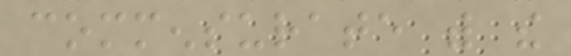commensurate with the
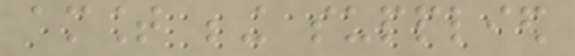amount being supplied
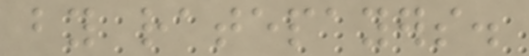by ratepayers.
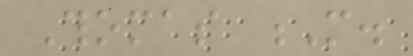Thomas M.
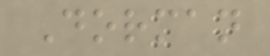Dorman
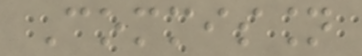Commission
